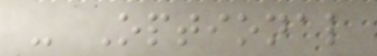- Optional
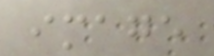image
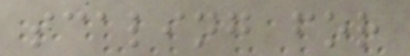scaling for
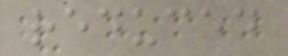reduced
